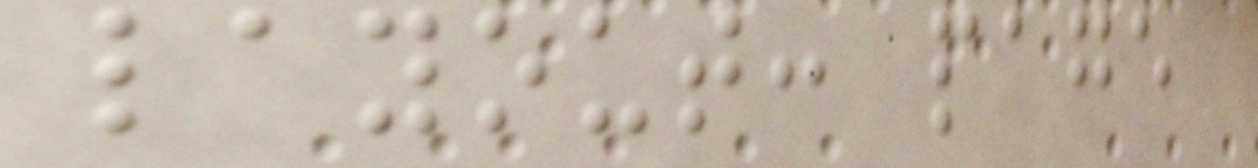layout: page
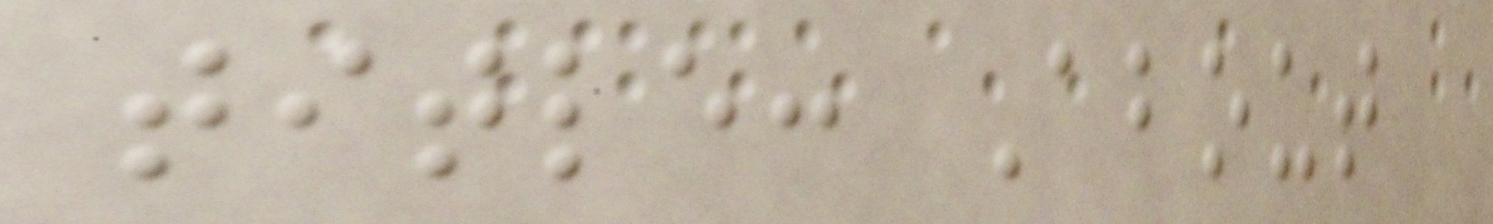title: About
